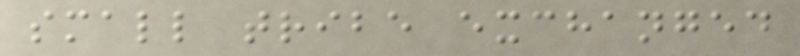small tribe exchanged
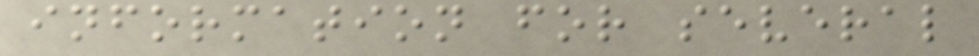information for several
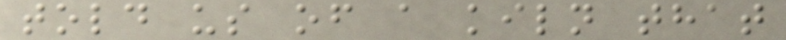told us of a kiln that
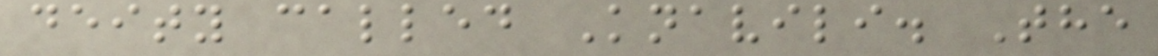deity called Knavili. The
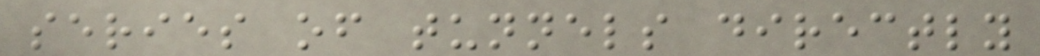series of tunnels directly
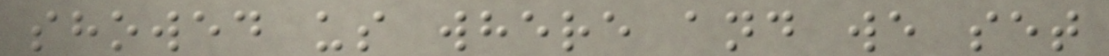showed us where and we set
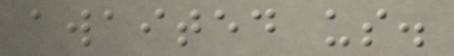awaited us.
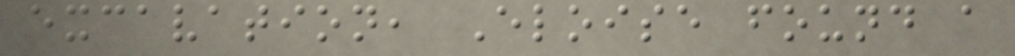excavation, Eloise found a
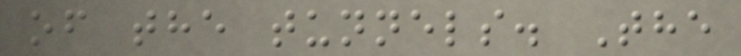of the tunnels. The
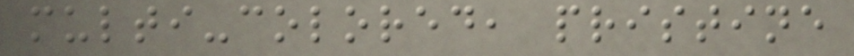multi-colored, pristine
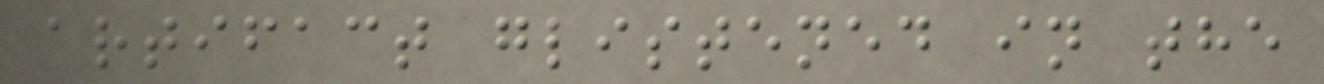artifact glistened in the
